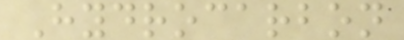Hydrocarbon
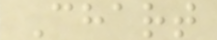Chart
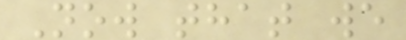Now that we
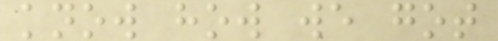know how we got
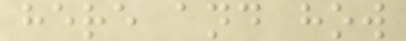here and how
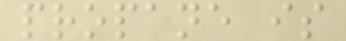propane is
